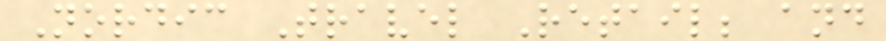Nordic Travel Retail; and
